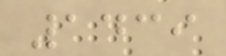1439
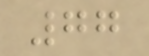77
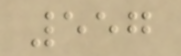557
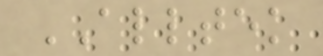ALLTEK
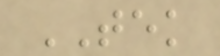TEK
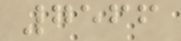7566
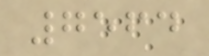7564
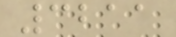3211
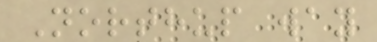Northup way
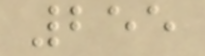255
